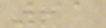91
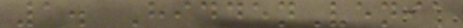1. HiddenVenia
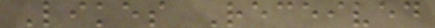Likes Received
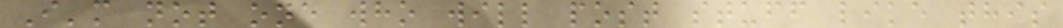I'm not one who will post stuff like this
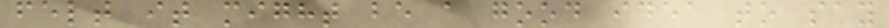felt it might be a good idea to say
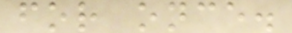for once.
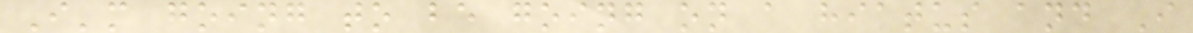I'm going to be going on a hiatus and I
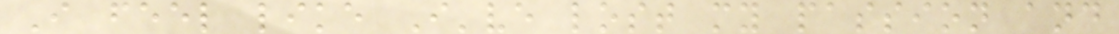I feel like I've lost my passion and
